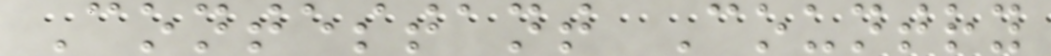Contestant Country
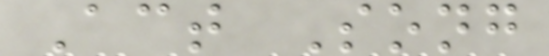Act Song
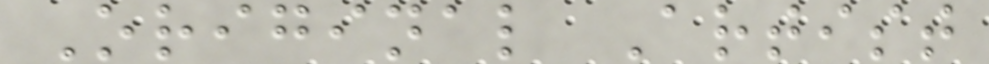Original Artist
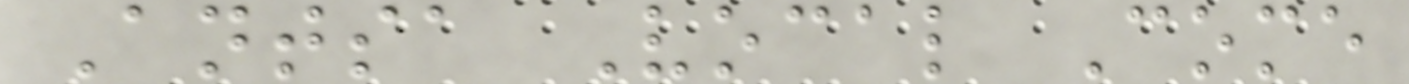Antsa Vocal Come
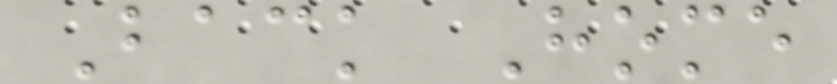Back Home
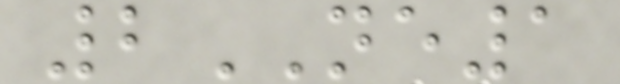2NE1
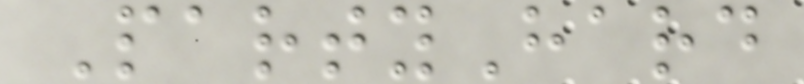PartyHard
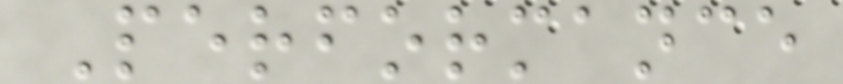Performance
